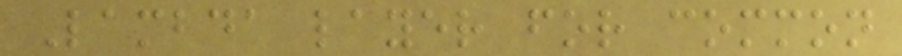Lambda layer for common
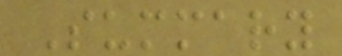Summary
